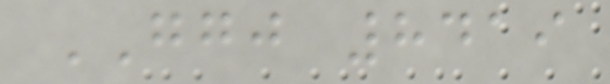GGJ 8419
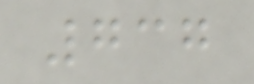737
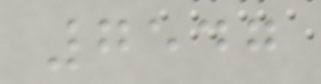7547
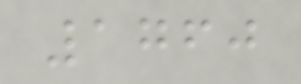1760
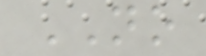NO
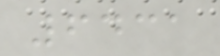6431
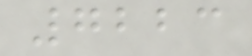7223
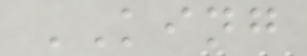KING
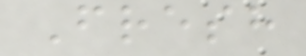Fresh
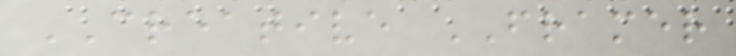CREATIVE FRAMER
